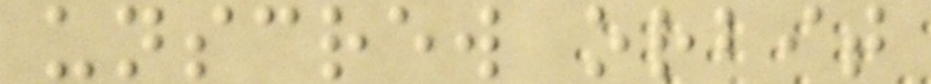unscrew orbit
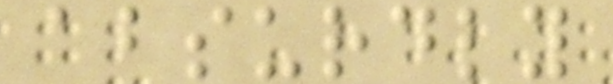absurdly
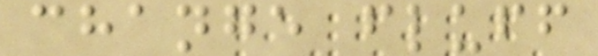change fluff
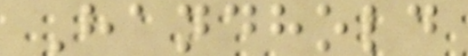Handhold
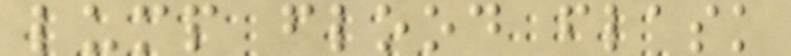lump flood flask
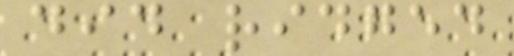did ridged
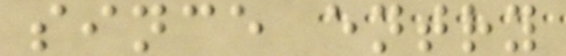since entry
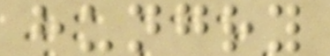hungry
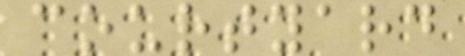courtyard
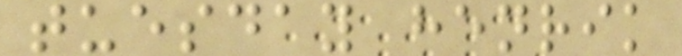tuesday henrik
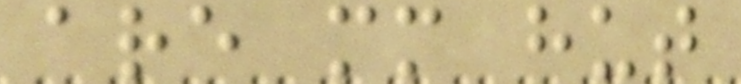are mm hut
